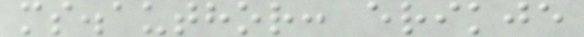ms.author: erikje
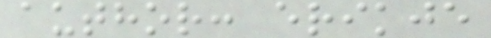author: erikje
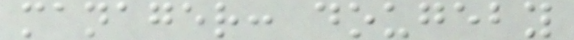manager: dougeby
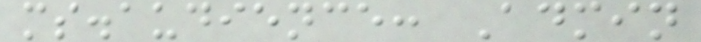ms.audience: Admin
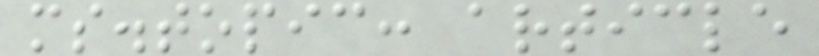ms.topic: article
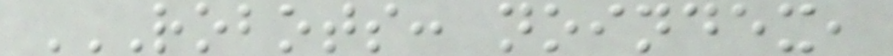ROBOTS: NOINDEX,
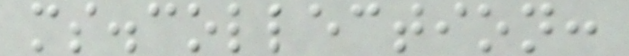ms.collection:
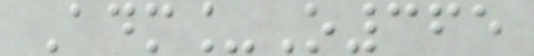Adm_O365
